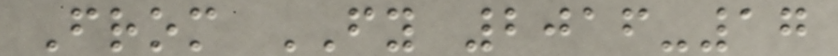From FY 2016-17
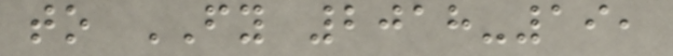to FY 2018-19,
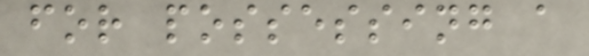for possessing a
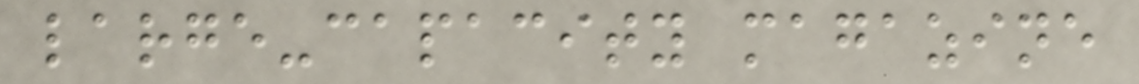large-capacity magazine
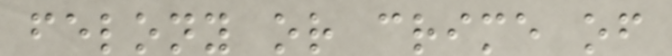felony or crime of
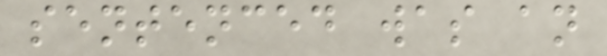sentenced was an
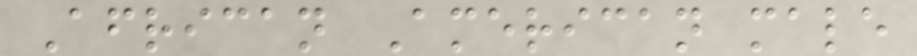African American male
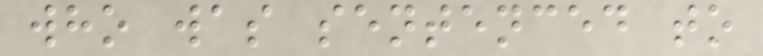who was sentenced to
